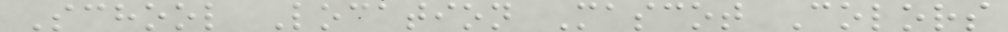School Location Mascot Colors
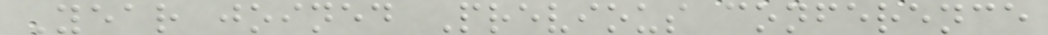Year joined Previous conference
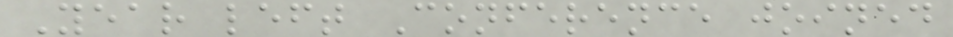Year left Conference joined
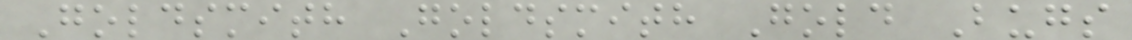Goldsmith Goldsmith Gold Bugs
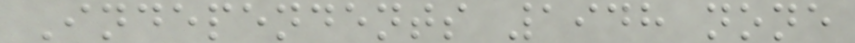Independents 1948 none
